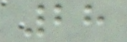28
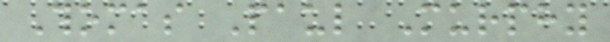Thomas Paul Murphy
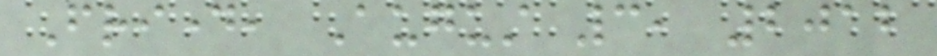Friday, August 3, 2012
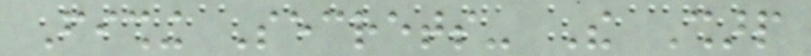Fishing Secrets- The Sharp
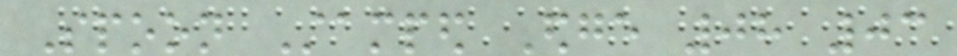Spoon Stamped Edge 08 03
